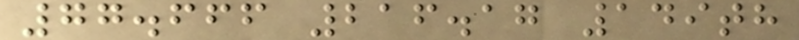77.666 216.17 149th
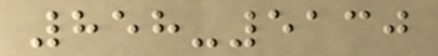858-5130
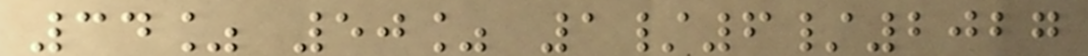34% 50% 1/6/2027
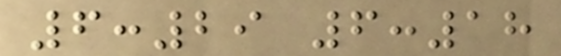6:29 6:18
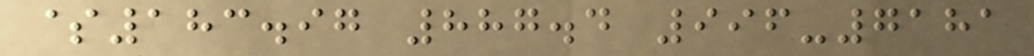$183.97 887.4 996-7181
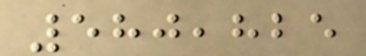580,825
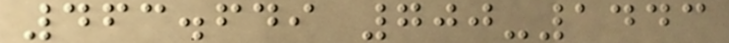463.649 700-1443
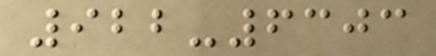922-6303
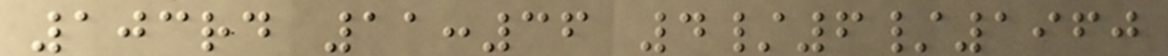103rd 11:36 4/6/1960
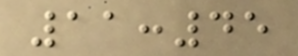11:45
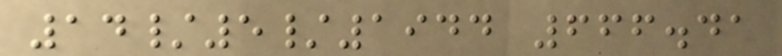14/5/1944 666.41
